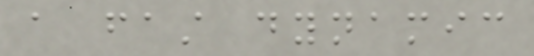a fast dynamic
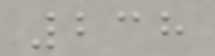238
